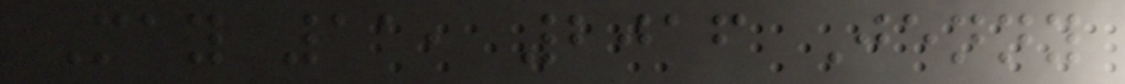May 11, 2016 Jenny
